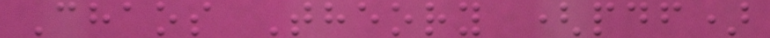Chaos Theory (pdf)
